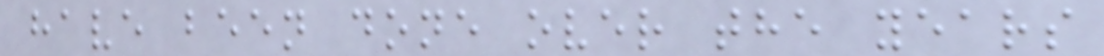have been done over the years
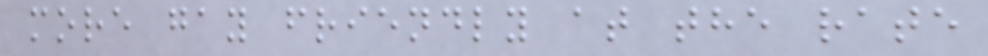more gay friendly at the rate
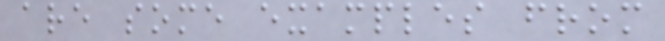are some examples from
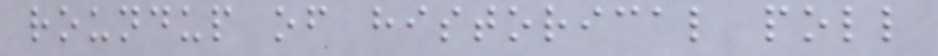roundup of historical poll
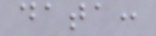data:
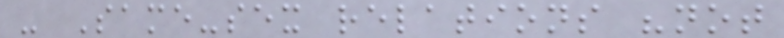- Same-sex relations "not
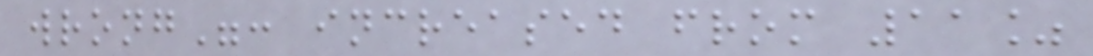wrong": increased from 11%
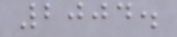2004.
